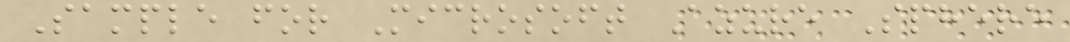Sample for Microsoft Azure Sphere
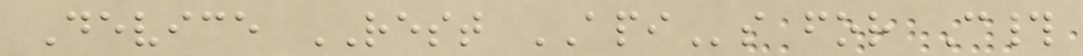Device REST APIs for C#
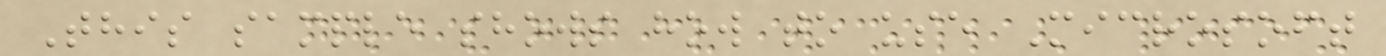This sample shows how to use Microsoft
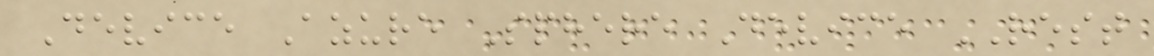Device Azure Sphere Device REST
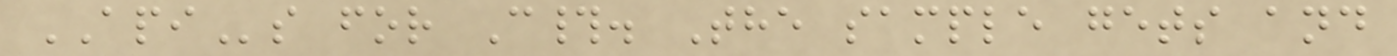APIs for C#. The sample gets and
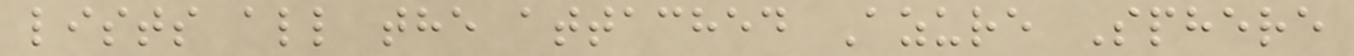lists all the attached Azure Sphere
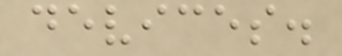devices.
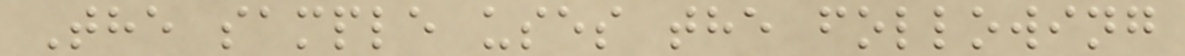The sample uses the following
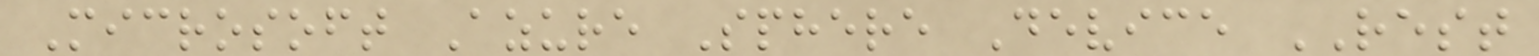Microsoft Azure Sphere Device REST
